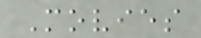Movies
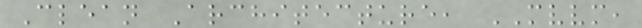Clean Architecture, MVVM,
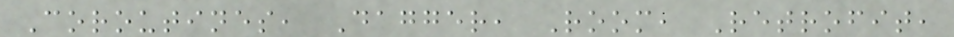Coroutines, Dagger, Room, Retrofit,
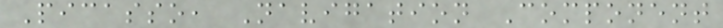Picasso, Navigation Component
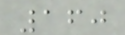160
